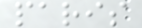paris
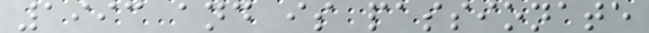1993 and is passionate
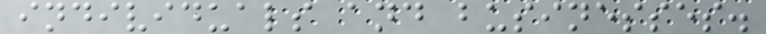individuals and businesses.
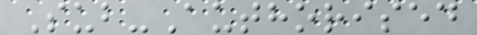Sub-Authorised
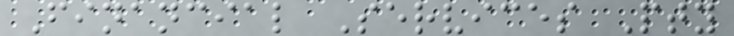Financial Services Pty
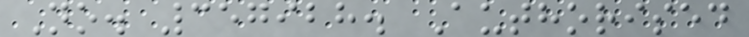No. 357928. Authorised
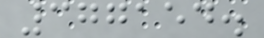377154.
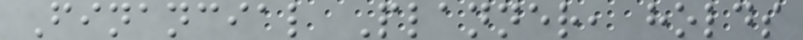Financial Planner, holds
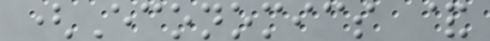(Economics &
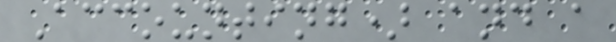Accounting) and a
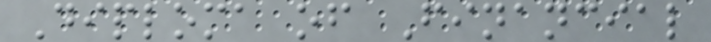Diploma of Financial
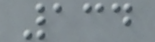134
